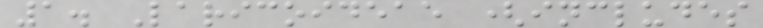1. Laricoideae (includes
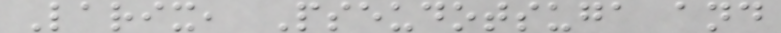Larix, Pseudotsuga and
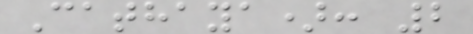Cathaya): 2
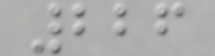226
